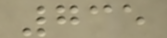735
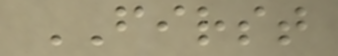FIRST
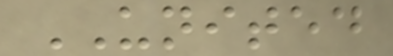UNITED
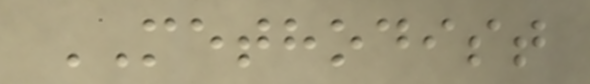METHODIST
